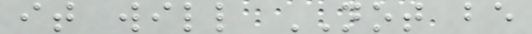it will NOT be
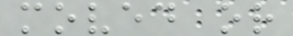moved or
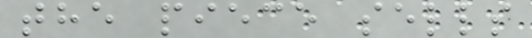the piece sells
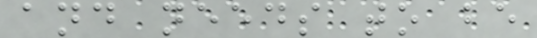and needs to be
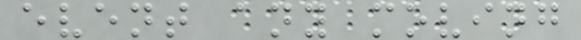event any moving
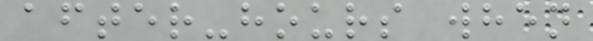after-hours when
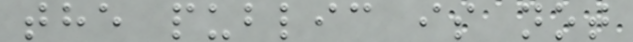the public is not
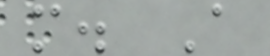m. A
